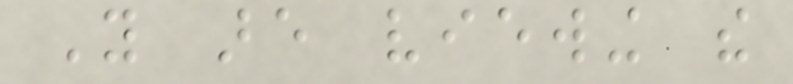You are viewing the
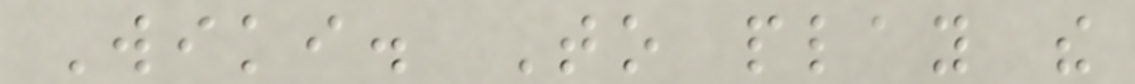Wiki. To play the
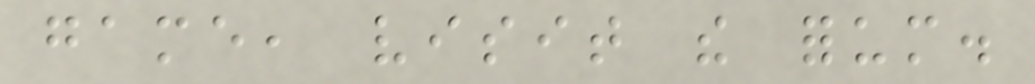game, visit the forum.
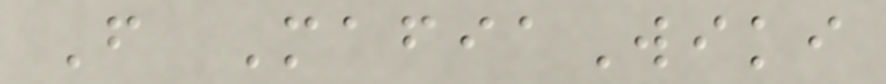From MafiaWiki
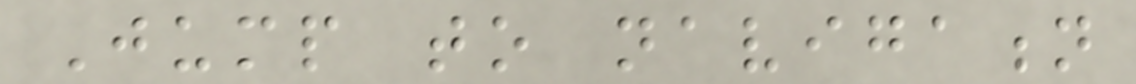Jump to navigation
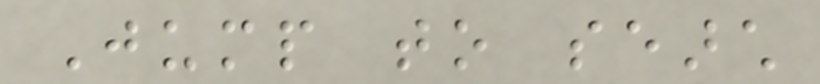Jump to search
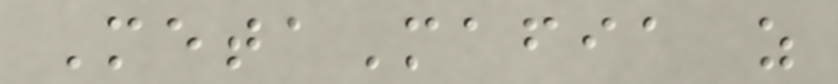MetaMafia as
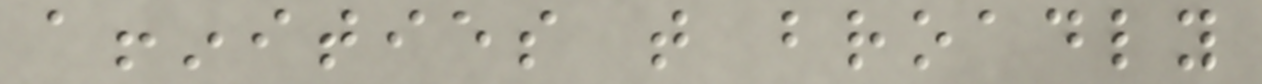affinities that broadly
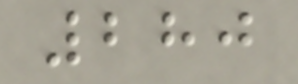280
